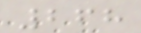268
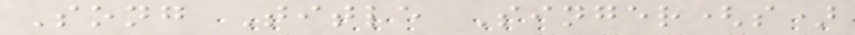Song Title Singer(s)
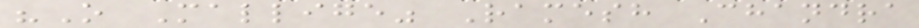"O Mallige" Ramesh Chandra
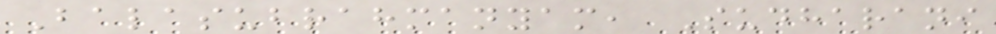Balasubrahmanyam, Sudharani
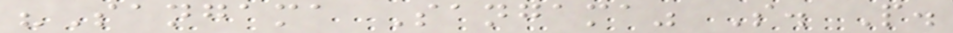"Sangama Sangama" S. P.
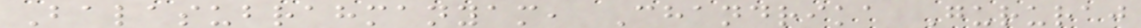Balasubrahmanyam, Chandrika Gururaj
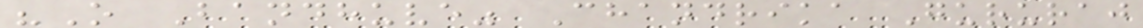"O Bandhuve" Chandrika Gururaj
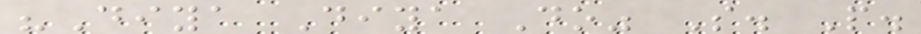"Diya Diya Do" S. P.
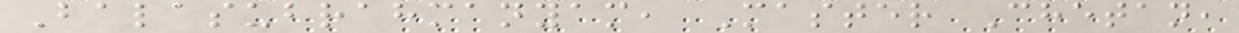Balasubrahmanyam, Master Chetan,
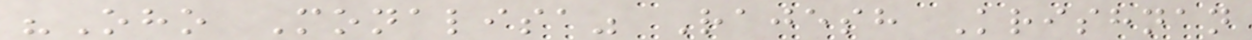"Oho Monalisa" Rajesh Krishnan
